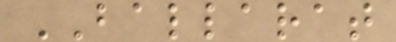BALLARAT
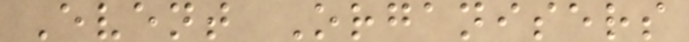Event Organisers
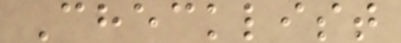Checklist
